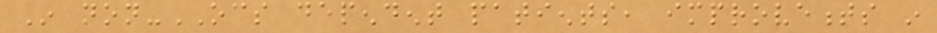In non-OCS dependent patients, improvements in
